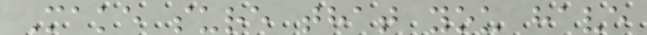Make sure that you have
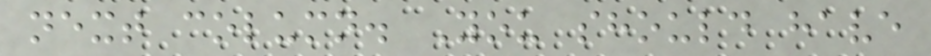next column. You should have
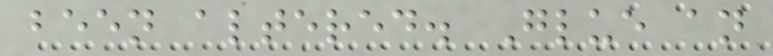been altered. Glue an
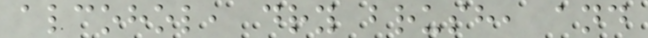alcohol, dry brush, and
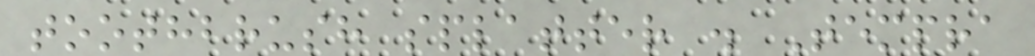toothbrush splatter . Tempra
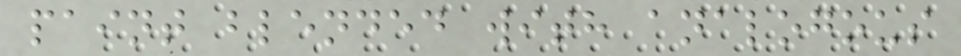paint blended with analogous
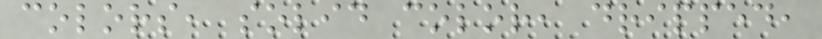colors, solid color, dripped,
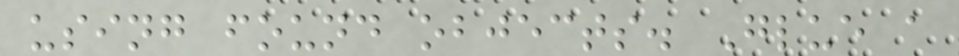using found objects. Glue a
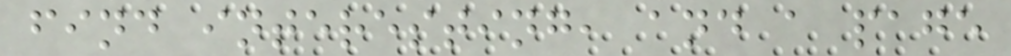find interesting, and a page
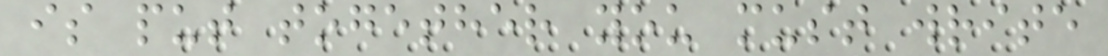is put together you must write
